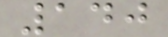140
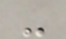-
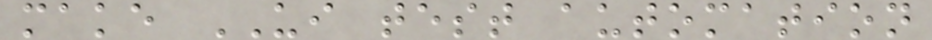make UI test automation
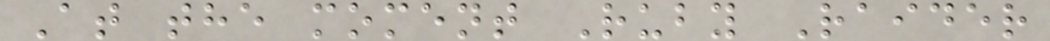At the moment Ruby Raider
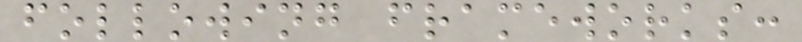following frameworks:
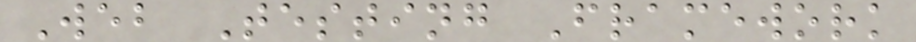Web Testing Framework
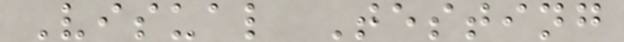Visual Testing
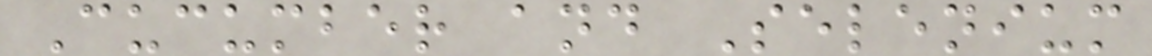Cucumber and Selenium
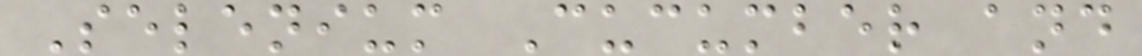Selenium Cucumber and
